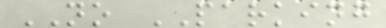NO PARKING
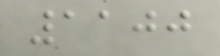1100
